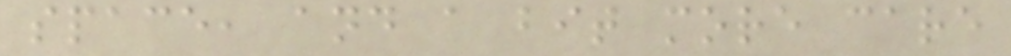space, and a bit more care
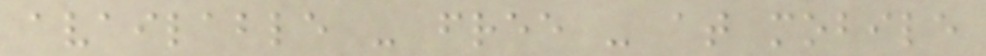available - free - at mobile
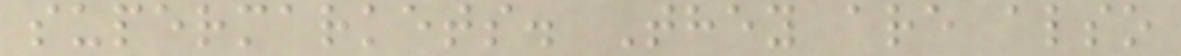supermarkets. They are also
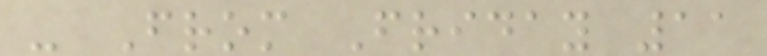- From Friday 11
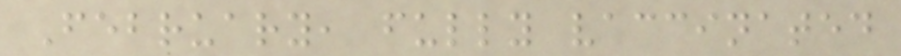February, fully vaccinated
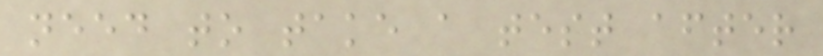need to take a test after
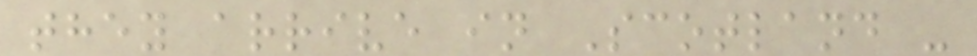they arrive in Scotland -
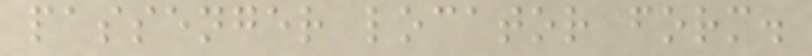passenger locator form.
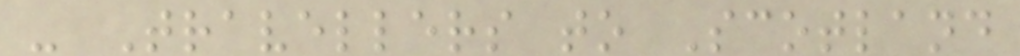- Travellers to Scotland
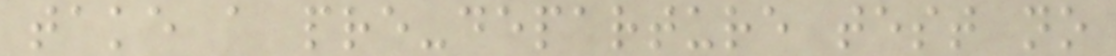take a pre-departure test no
